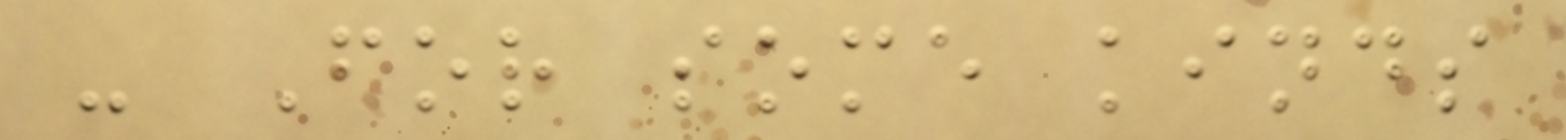- For some kinds
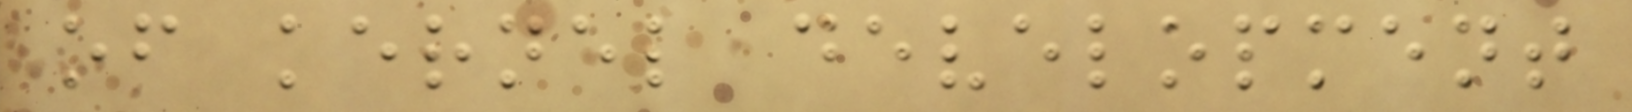of kernel development
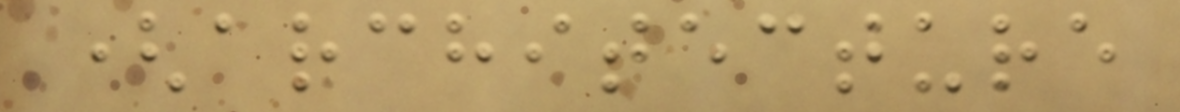(architecture
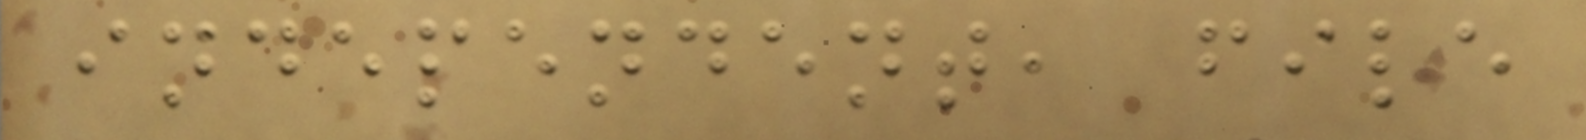independent, file
